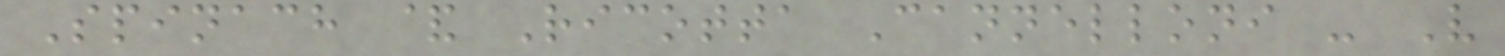Spinach & Ricotta Cannelloni - V
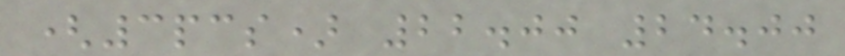(3pcs) 22.00 24.00
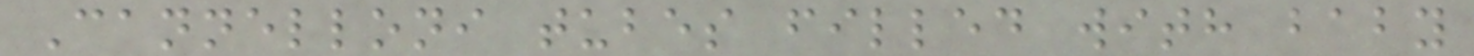Cannelloni tubes filled with baby
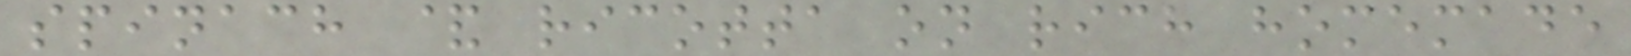spinach & ricotta on rich homemade
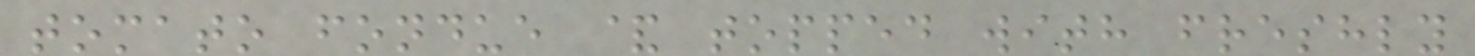tomato fondue & topped with freshly
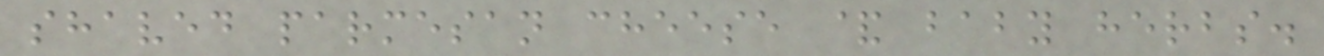shaved parmesan cheese & baby herbs.
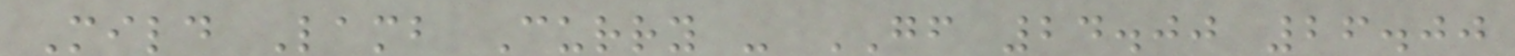Mild Lamb Curry - GF 24.00 26.00
